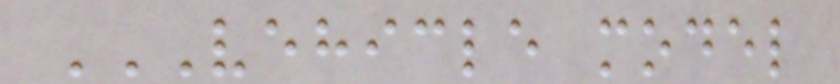VEHICLE MODEL
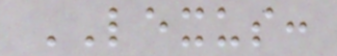LEXUS:
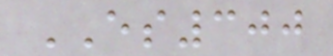ES300
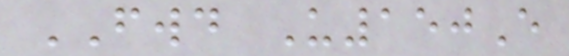FWD U150E
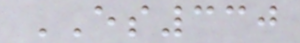ES330
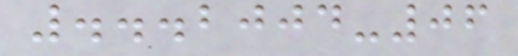...2004-06
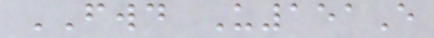FWD U151E
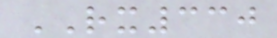RX330
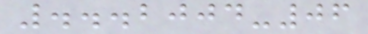...2004-06
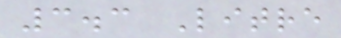3.3 Litre
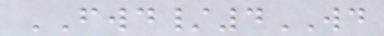FWD/4WD
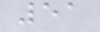51
